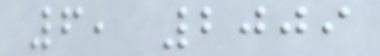6, 2009
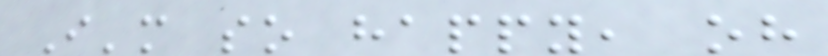I'm so happy, oh
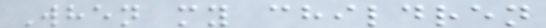When my children
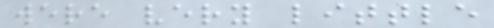were very little
